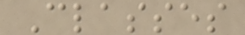Classes
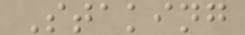Staking
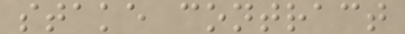stake contract
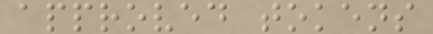approved tokens
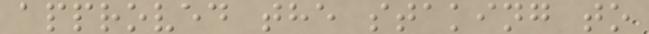approved the staking to
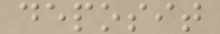deposit
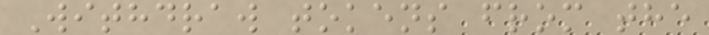Withdraw tokens from the
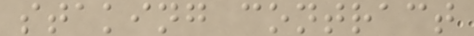staking contract
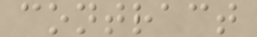contract
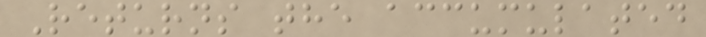Returns the accumulated
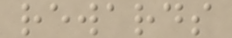rewards
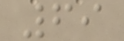69
